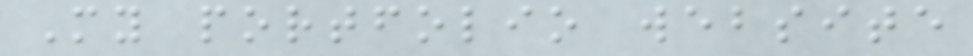My portfolio website
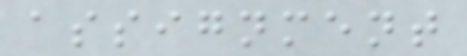assignment
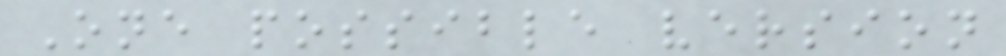One possible version
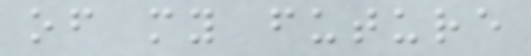of my future
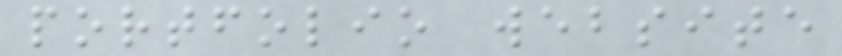portfolio website
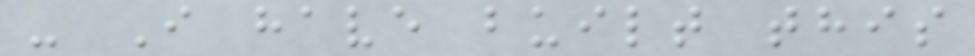- I have built this
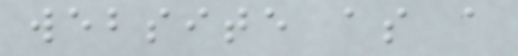website as a
